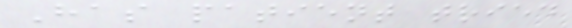Has patient tried
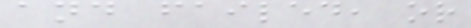and failed, or
